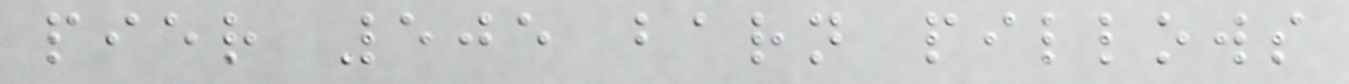pier 505 barn pillows
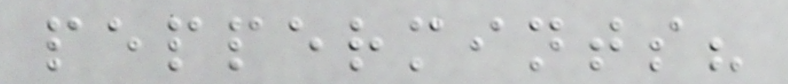peppermints?
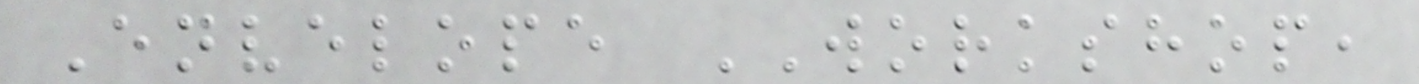Envelope WORKSHOP,
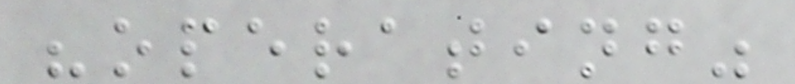"operating"
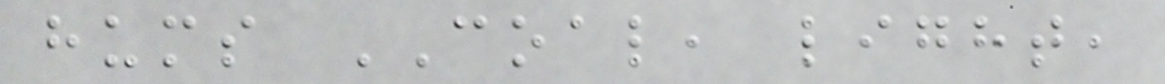hums COAL, light,
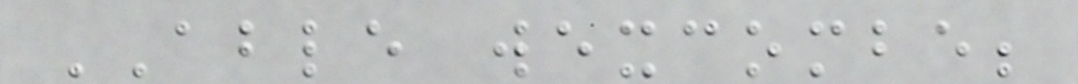ABLE wexcombe;
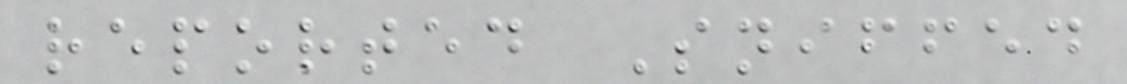reported Sniffed
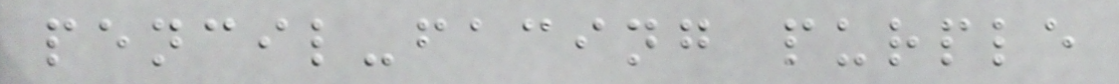pencil-facing purple
